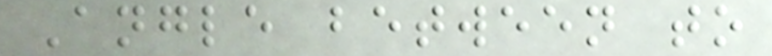Angle between to
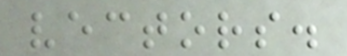vectors.
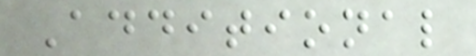Additional
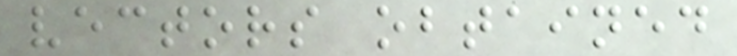vectors obtained
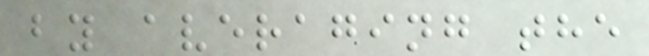by averaging the
